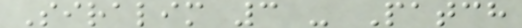Siralim 3 - Patch
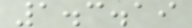1.3.19
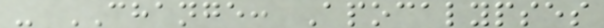- CHANGE: Apocalypses
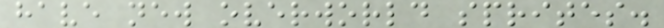have new overworld sprites.
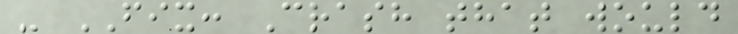- FIX: Crash that would
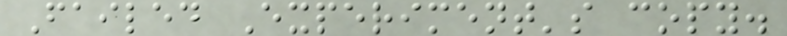Failed Experiment's copy.
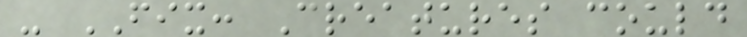- FIX: Creatures could
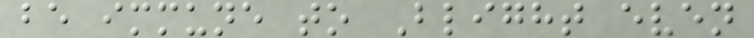be immune to Blight even
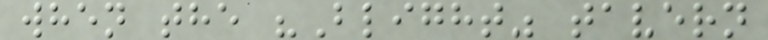when the "Blight" tavern
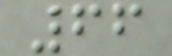66
